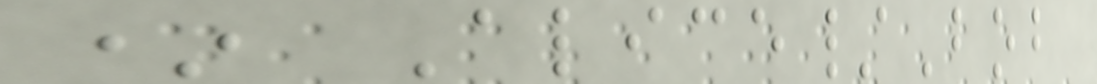* Alice/Bob
